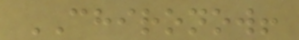CHIRONOW!
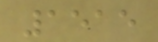1515
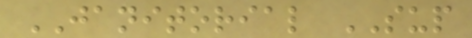JANITORIAL SUP
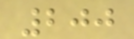200
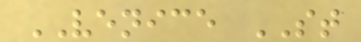VENICE ST
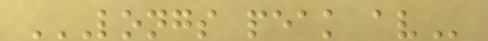LONGS PEAK AV
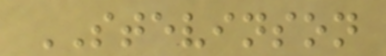STEVINSON
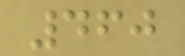460
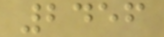2456
